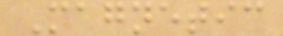Magnetic
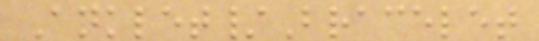Anklet/Bracelet
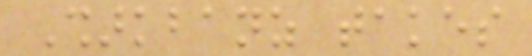Sharkbanz takes
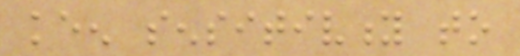keen sensitivity to
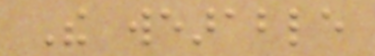The wearable
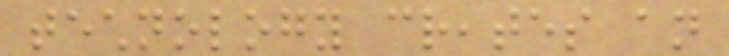technology creates an
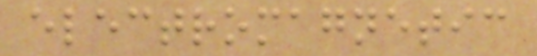electromagnetic
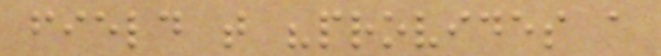field that "provides a
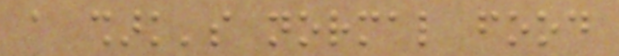a shark's normal food
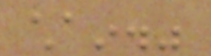chain."
